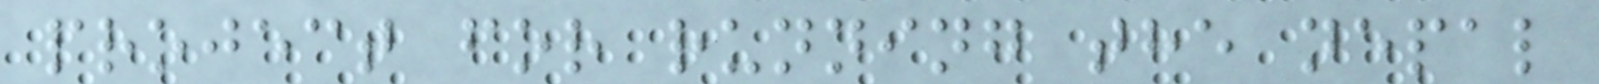project for running the nepal
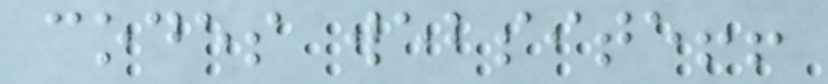codes website!!
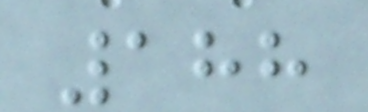188
